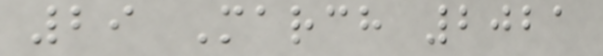29 March 2021
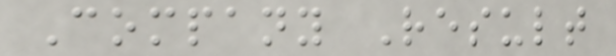Company Result
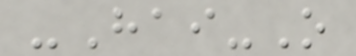-Hai-O
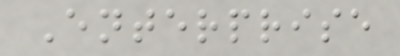Enterprise
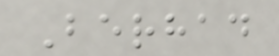Berhad
